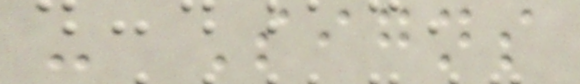- Signs
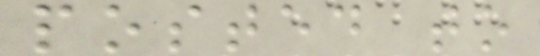posted to
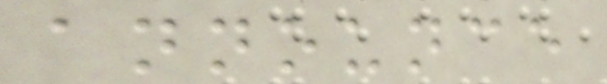announce
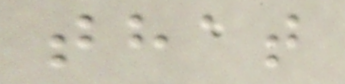that
